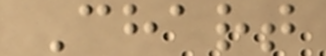Chart
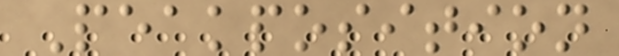Peakposition
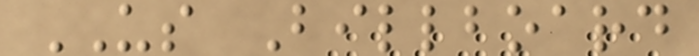US Billboard
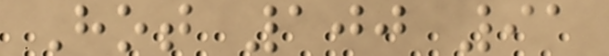Hot 100 91
